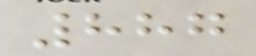887
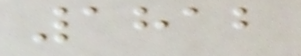1812
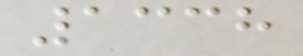1338
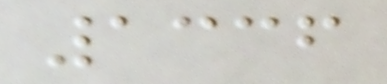1336
